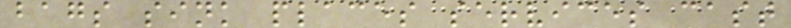bags sink places services cast
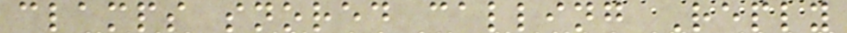clamps snored calling Reply
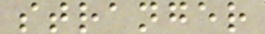stranger
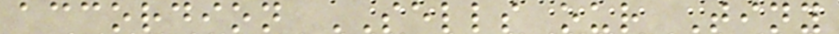accordion SELLS our Tiny
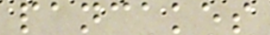pancakes
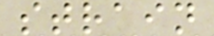strain
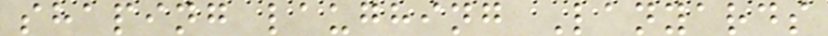shaping laughing Lanyards
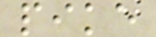pike
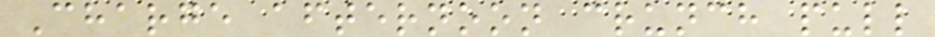Charge afternoon crunch pull
